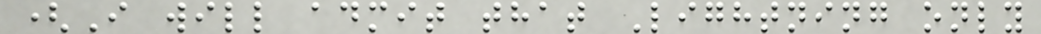(I will admit that Lightning only
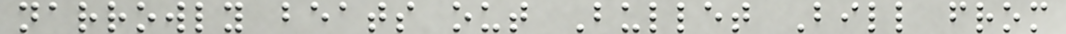narrowly beats out Bullet Bill from
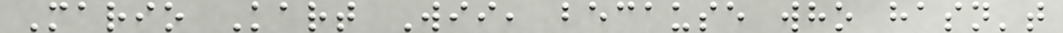Mario Kart Wii, because who hasn't
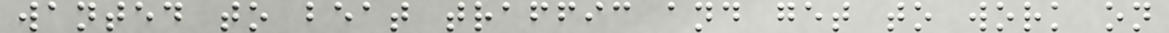wanted to beat traffic and get to work on
